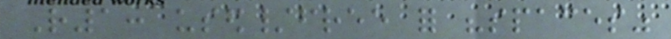R1: used/free for "spaces"
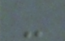-
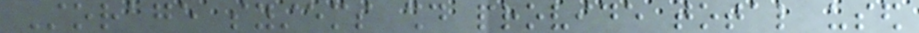Storage systems should provide total used
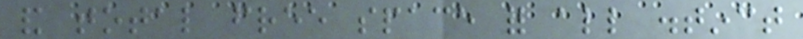and total free space for all distinct
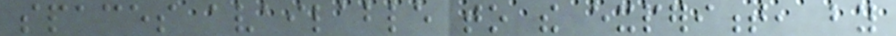spaces available to the experiment, by
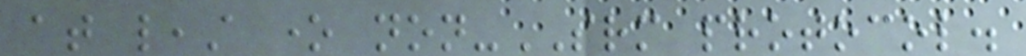at least one non-SRM protocol.
